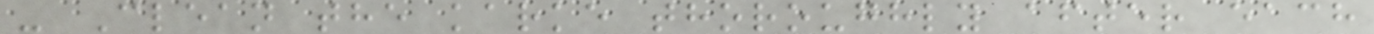- Clean the karke thoroughly after each
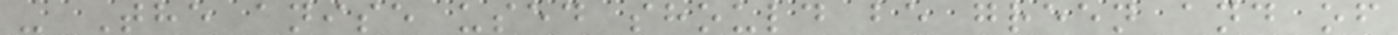- The anise used should be green and of
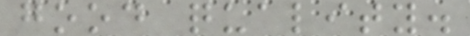good quality.
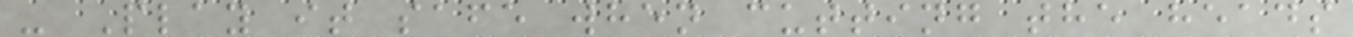- Play it safe when cutting the heads
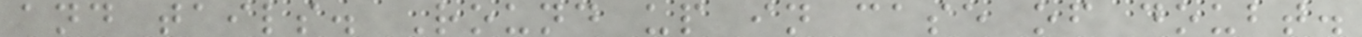and tails. Round up in case of doubt.
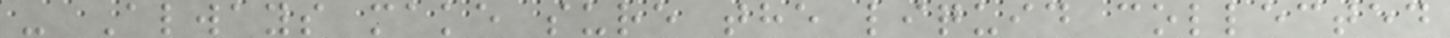- Always make sure the liquid collected
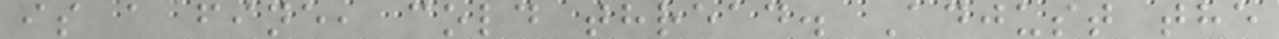is a fine, cold thread. Adjust the
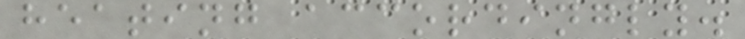heating accordingly.
